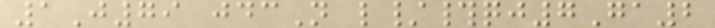1J79 jdcN l/#qj7Ga2
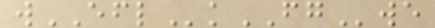wEFLkFGwe
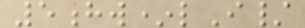5hw*lI/
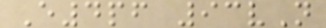E4pf 93vN
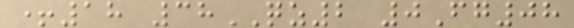+18 38QZ2 0Fg08
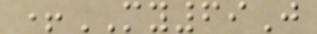+MY69J
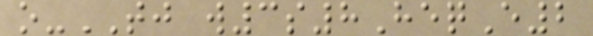o-TJ w3s8HeqE2
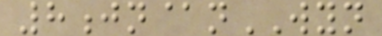8jn@nWYN
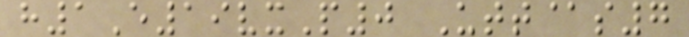h1E19vxP0 Utt@s7
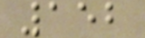152
